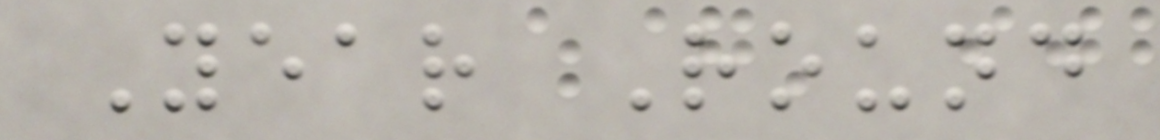Year Round
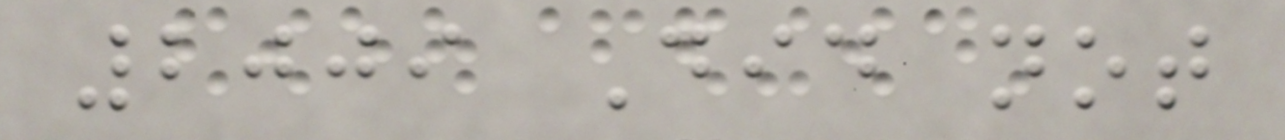2009 Did not
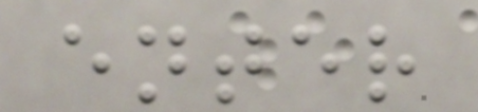enter
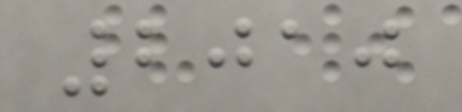2010
